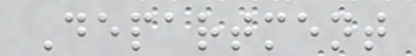Department
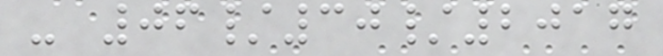- 06/30/2017
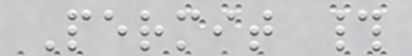Permit #
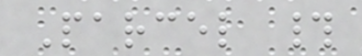Parcel #
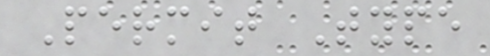Permit Type
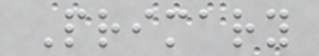Primary
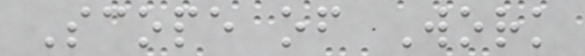Scope of Work
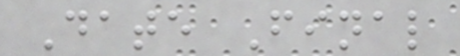Date Final
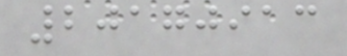20170913
